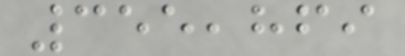355,869
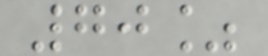70%
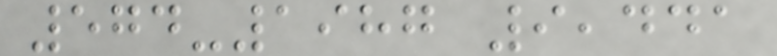574-1987 9,441
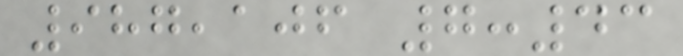987,106 7:43
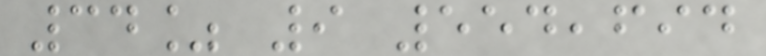34% 9 554,694
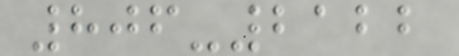806-2122
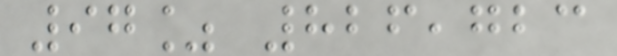97% 826,723
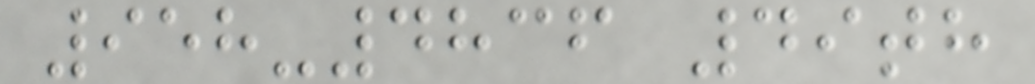958-4836 49th
